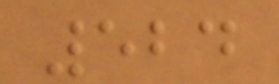524
